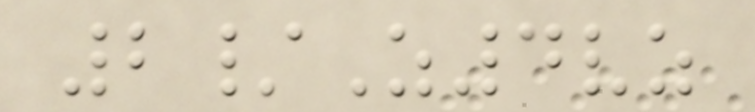2/Z4vz
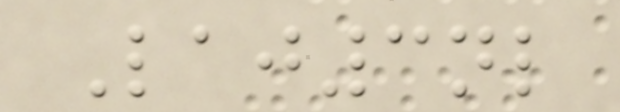Laj3nl
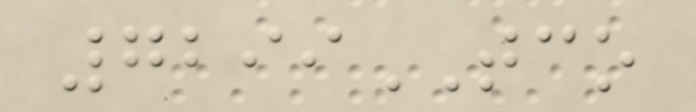7299TCO
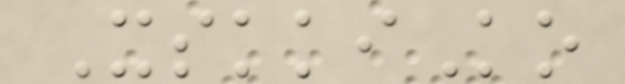XskkiKo
